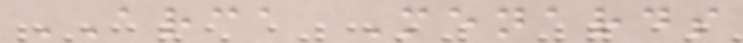ARCA Menards
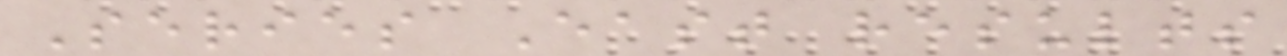Series East results
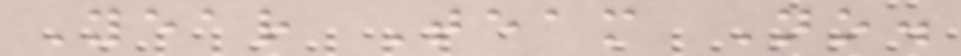Year Team No.
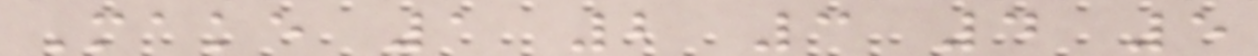Make 1 2 3 4 5
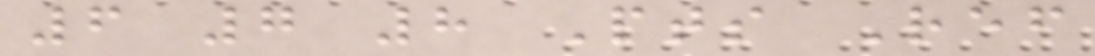6 7 8 Pts Ref
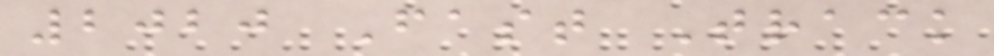2020 Fast Track
